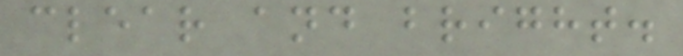clear and bright.
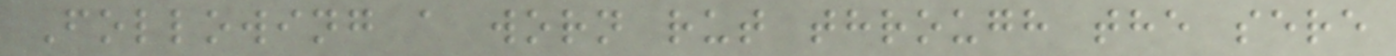Following a worn rut through the sere
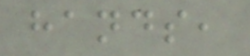hands,
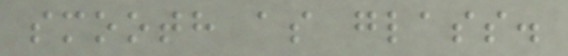smooth as glass.
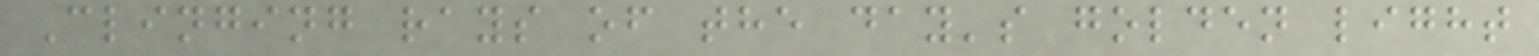Clinging rays of the day's golden light
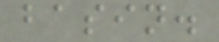basin.
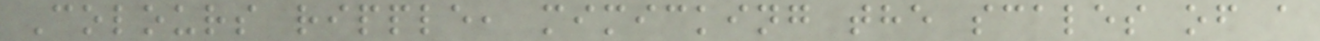Colours ripple, mimicking the scales of a
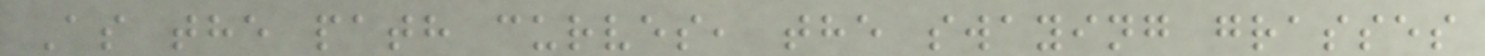As the path curves, the swaying grasses
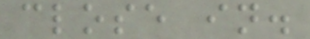close in.
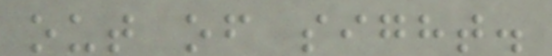out of sight.
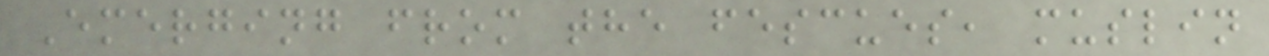Emerging from the fescues, muslin
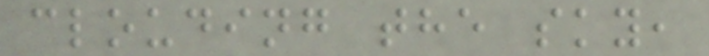clouding the sky,
